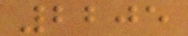2205
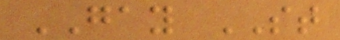GAY ST
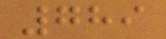789
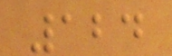124
